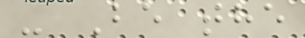- Be the
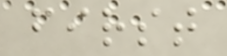first
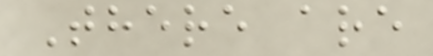There are
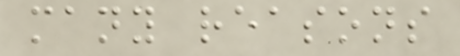many reasons
